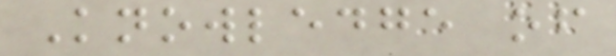Knowledge of
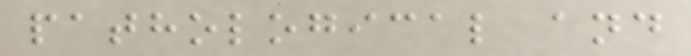pathological and
